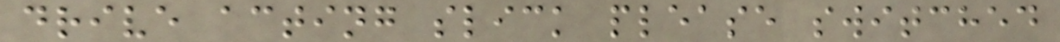drive acting slick please switched
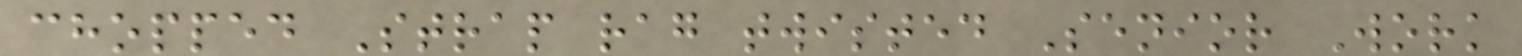chopped Strap rag twisted Senior Work
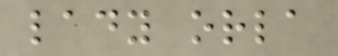lady orla
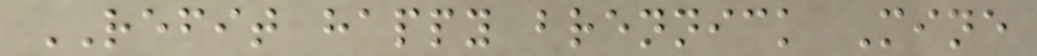REFIT happy brennick Mine
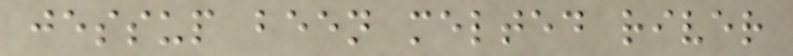jessup been melted river
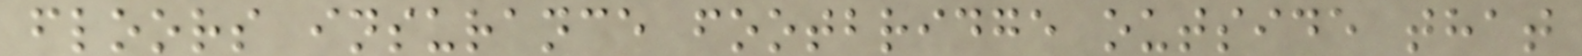floors insurance footbridge outside that
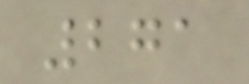271
